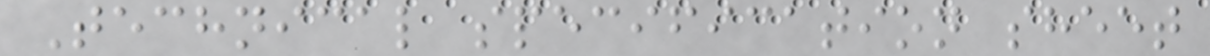Technical specification sheet
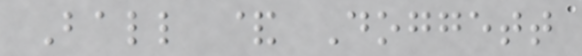Ball & Doggett
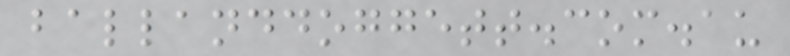ballanddoggett.com.au
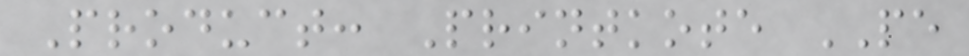Product: Printkote PE
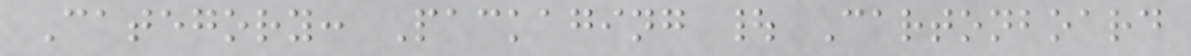Category: Packaging | Cartonboard
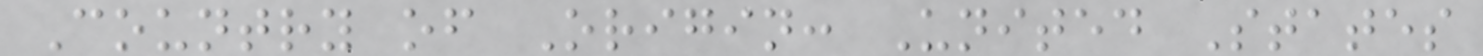Country of Origin: United States
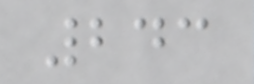243
